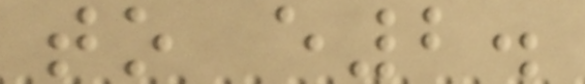to e2.
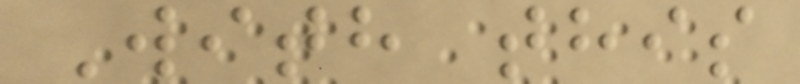With this
